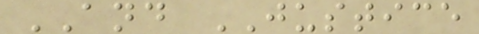AND JUSTICE
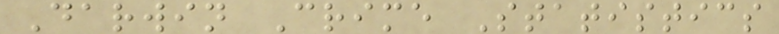Darwin Crime Statistics
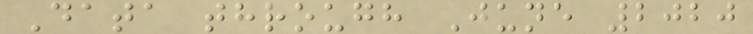Data through June 2020
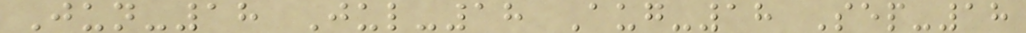Jun-18 Jul-18 Aug-18 Sep-18
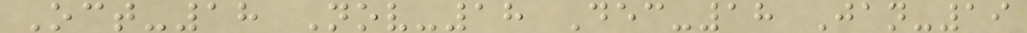Oct-18 Nov-18 Dec-18 Jan-19
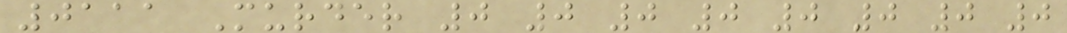0111 Murder 0 0 0 0 0 0 0 0
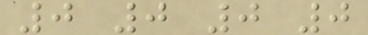0 0 0 0
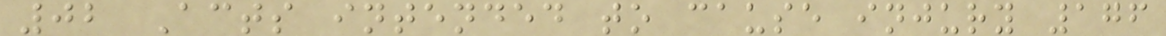02 Acts intended to cause injury 176
